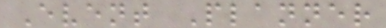Event Planner
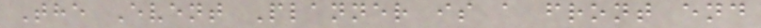The Event Planner is a front end
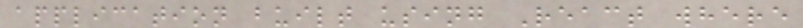application built using React where
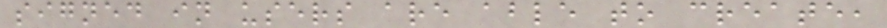signed in users are able to create,
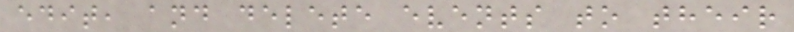edit, and delete events to their
